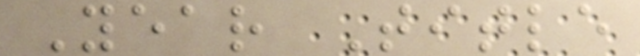Year Title
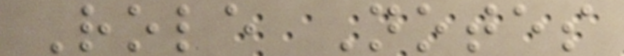Role Notes
